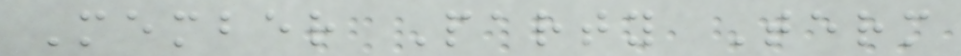Member Party Term
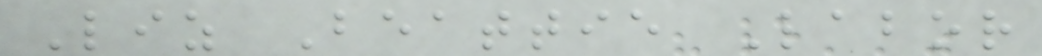Liz Beattie Labor
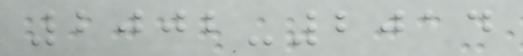2002-2014
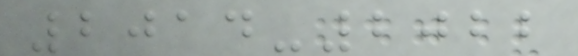2014-2022
